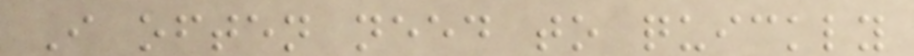I often need to quickly
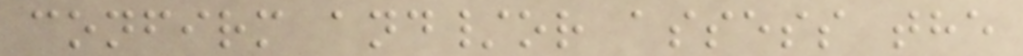confirm and/or assess the
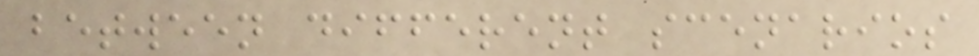between different scenarios
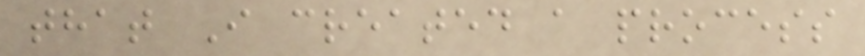that I created a process
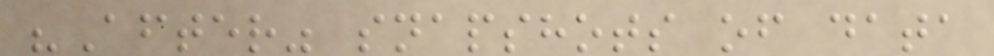"After" snapshots of data
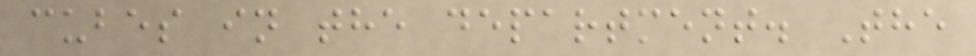cubes in the department. The
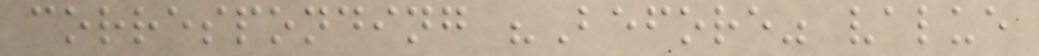corresponding "Before" value
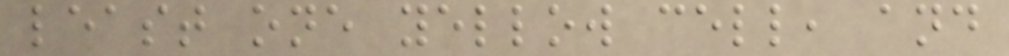least one yellow cell, and
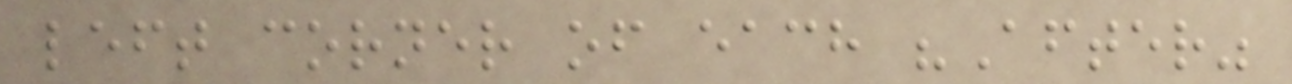left corner of each "After"
